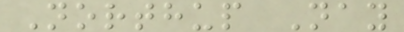Northup Nay
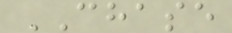CHASE
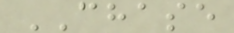CHASE
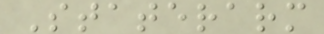Staterarm
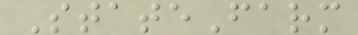StateFarm
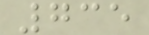735
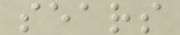sears
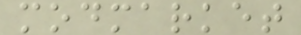modmarket
